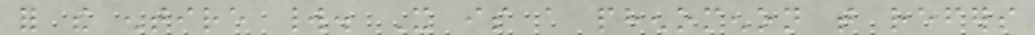for the entire world. It is a phenomenon that refers
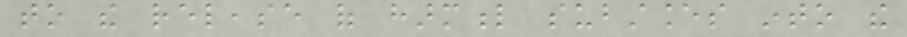to the release of harmful substances into the
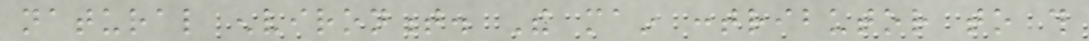natural environment. The main contributor to this
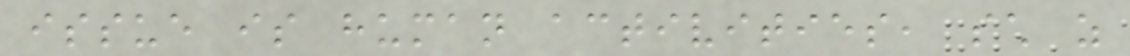issue is human activities, such as
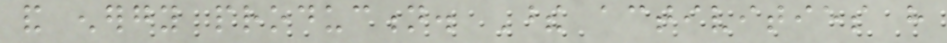and energy production. These activities have
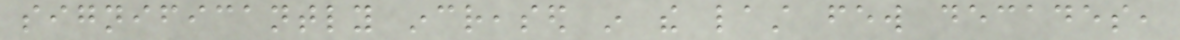significantly increased in the last few decades,
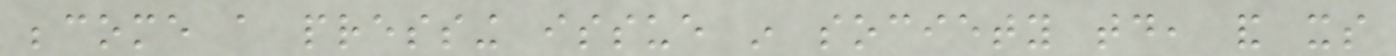become a pressing issue in society today, and its
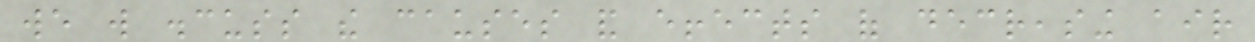we will discuss the causes and effects of decreasing air
